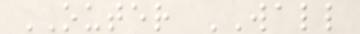OUTER WALL
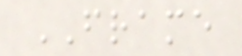FRAME
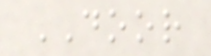DOOR
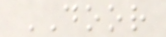DOOR
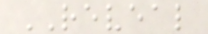REVEAL
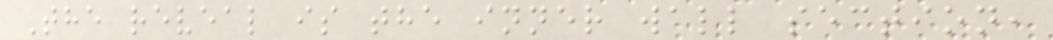The reveal is the inner wall section,
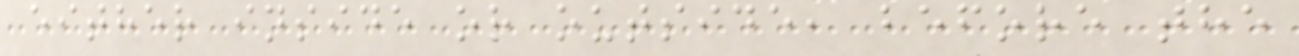either inside or outside, before the
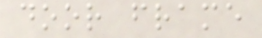door frame
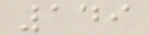149
